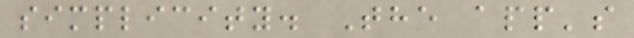simplicity. The app's
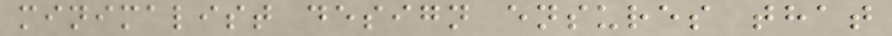minimalist design ensures that
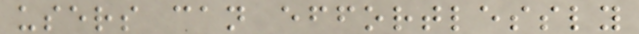users can effortlessly
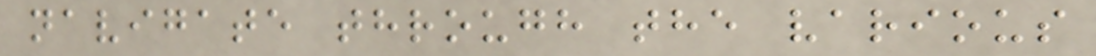navigate through the various
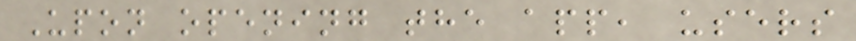Upon opening the app, users
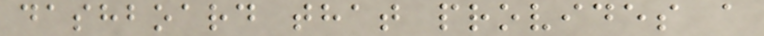dashboard that provides a
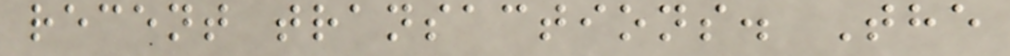recent transactions. The
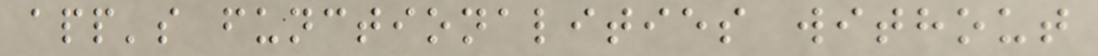app's functionalities without
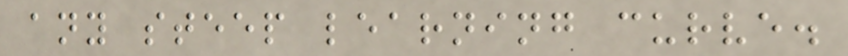any steep learning curve.
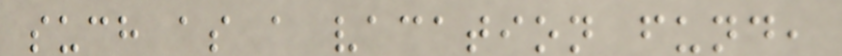such as a vacation fund,
